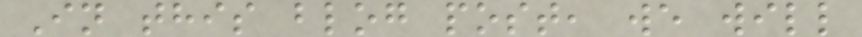In this blog post, we will
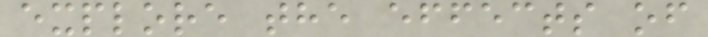explore the effects of
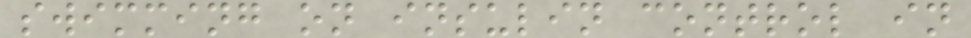swimming on insulin control in
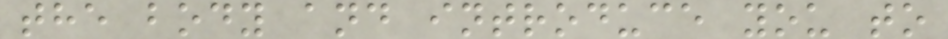the body and introduce you to
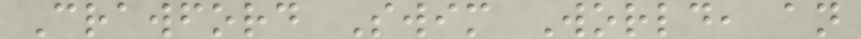Crawford Swim World, an
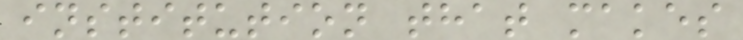institution that makes
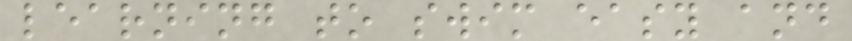learning to swim easy and
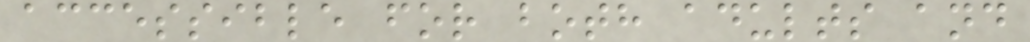accessible for both adults and
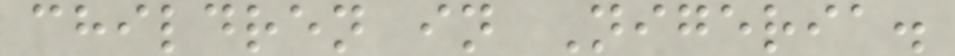children in Nigeria.
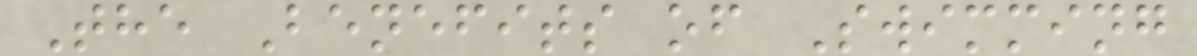The Benefits of Swimming
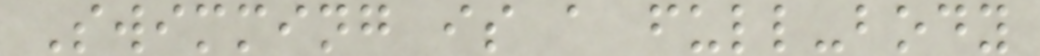Swimming is a full-body
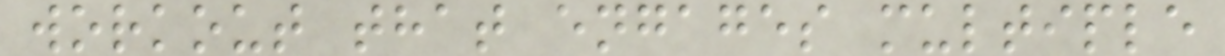workout that engages multiple
